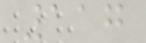117
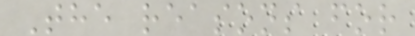The reasons for
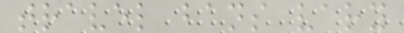travel bans vary
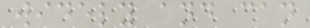widely and can
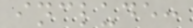include:
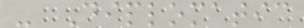- Diplomatic
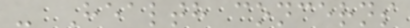- Health concerns
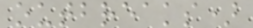outbreaks)
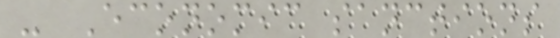- Economic sanctions
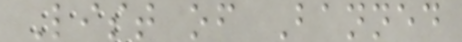List of Banned
